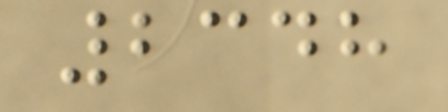2348
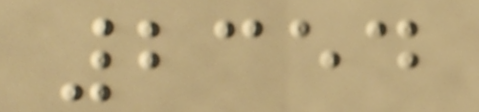2354
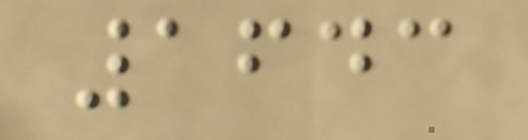1643
